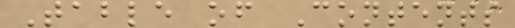Table of Contents
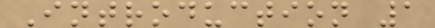Introduction 1
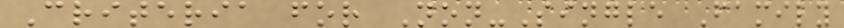Criteria for Non-Single Family
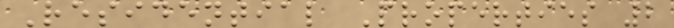Residential Properties 2
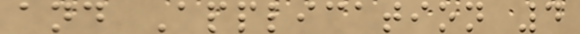and Application 4
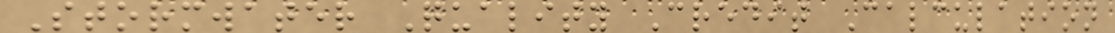Stormwater Quality Credit Calculation
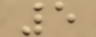5
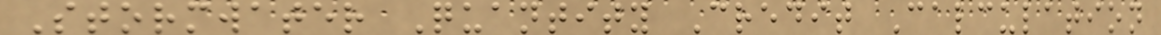Stormwater Quantity Credit Calculation
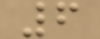6
